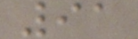91
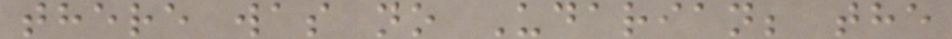there was no Udarian; the
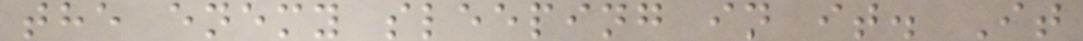the enemy sleeping in it. It
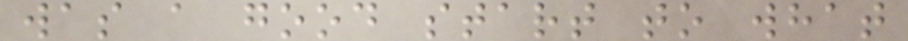was a good start to what
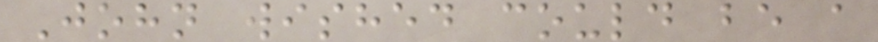John wished could be a
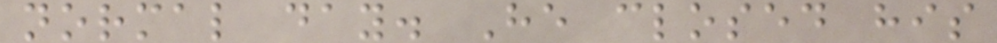normal day. He closed his
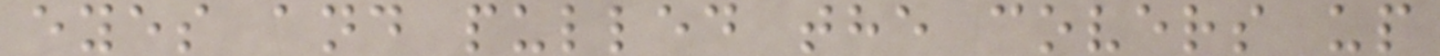eyes and pulled the covers up
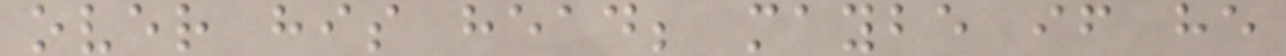over his head; maybe if he
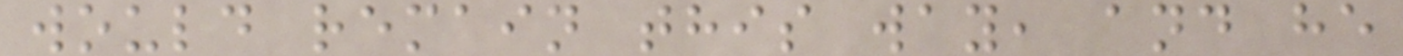would remain this way, and he
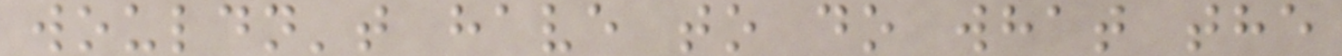wouldn't have to do what the
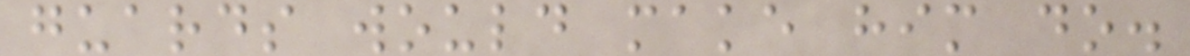guards would make him do.
